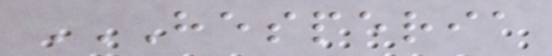HESPERIA
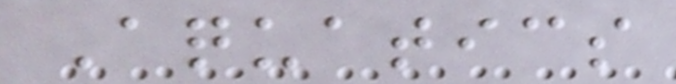Aquatics
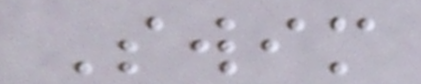Swim
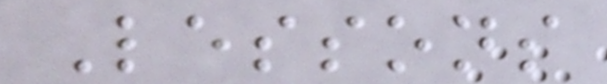Lessons
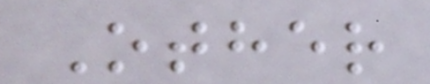Other
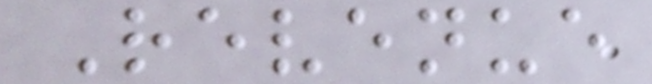Revenue
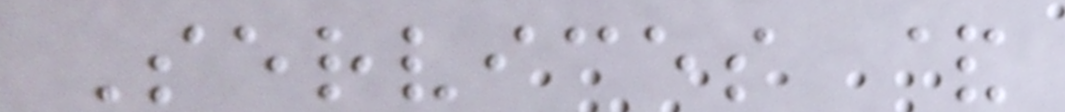Services &
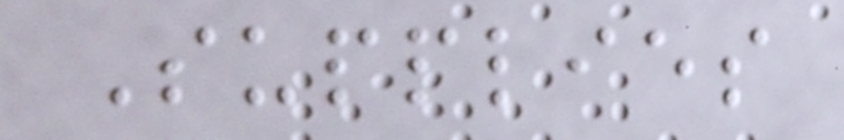Supplies
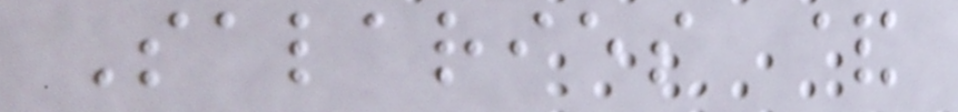Salaries &
